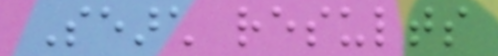Search results
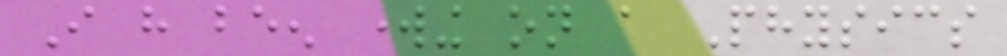I have been working on a Physics
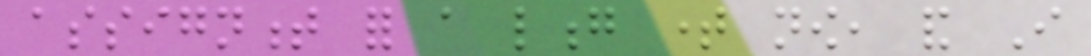assignment for a long time now, and I
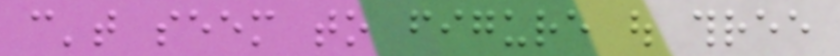can't seem to figure out three
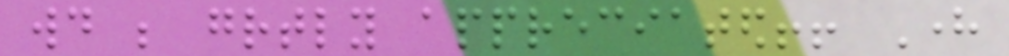would be greatly appreciated!! Here
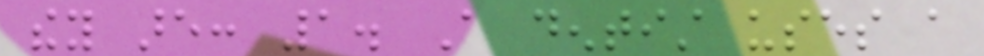they are: 1. A dentist uses a
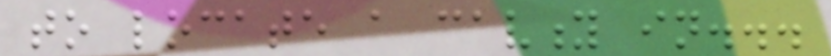to locate a cavity in...
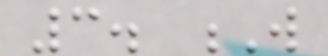3. W
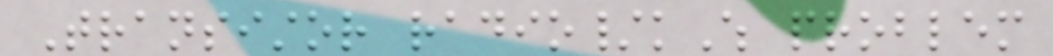Transistor radio/kWh problem
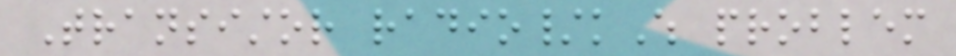Transistor radio/kWh problem
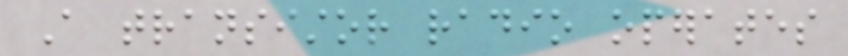A transistor radio operates
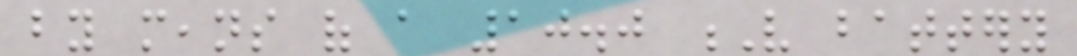by means of a 10.0 V battery
